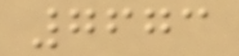7673
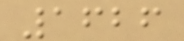1626
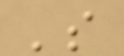's
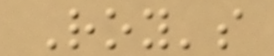Roy's
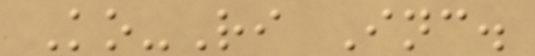Ko-Ri Inc.
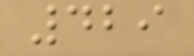429
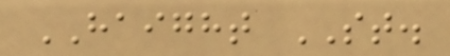HAIGHT ST.
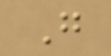G
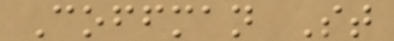Coffman St
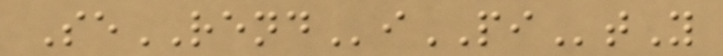SeRENDiPItY
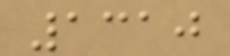1310
